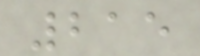215
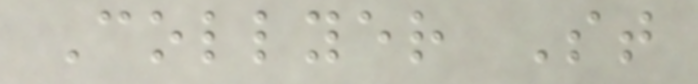Collyer St
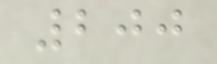200
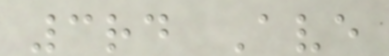3rd Ave
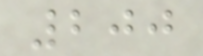200
